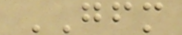GFM
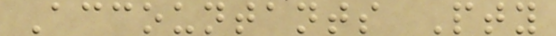Accountants Pty
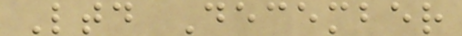Ltd December
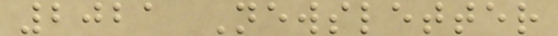2021 Newsletter
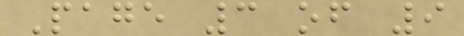Page 3 of 9
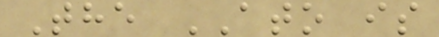The ATO is
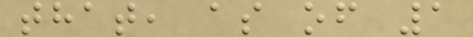that, as of 1
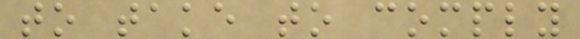to take to comply
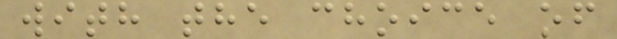with the choice of
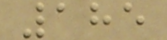185
